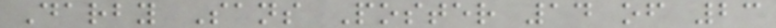Darby Sans Poster 14 of 23
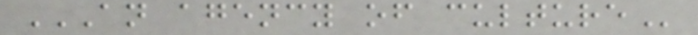AN AGENCY OF CULTURE
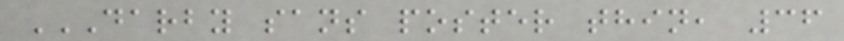DARBY SANS POSTER THIN, 36
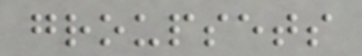groupsets
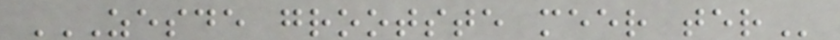ZESDE GROOTSTE MEER TER
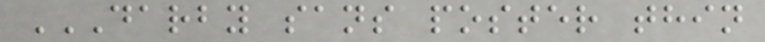DARBY SANS POSTER THIN
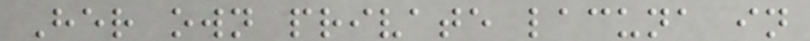Her own private lacuna in
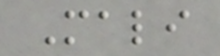Mali
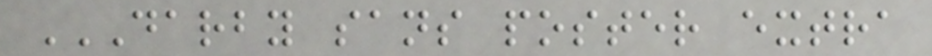DARBY SANS POSTER EXTRA
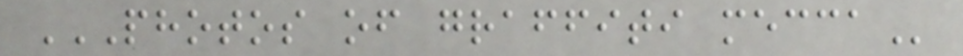PHOTOS OF GRAFFITI MECCA
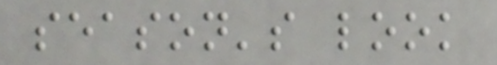season's look
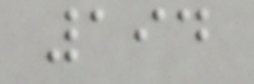194
